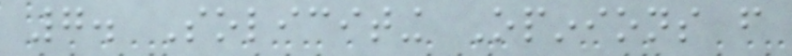7. Soliciting Opinions from
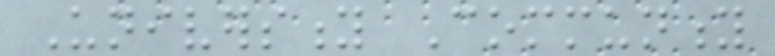University Community
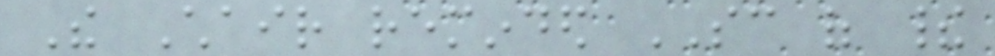The Chair reminded SC of their
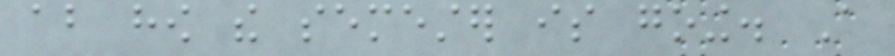about how the semester is going. A
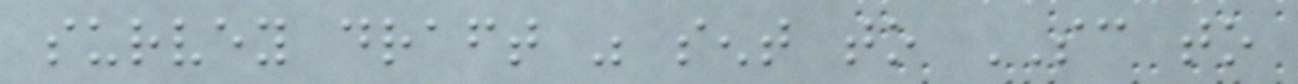survey draft was sent to SC to
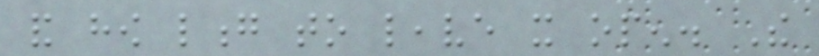and how long to leave it open. The
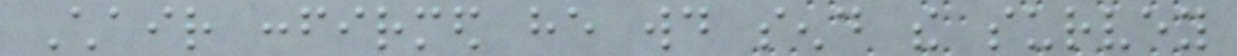Chair confirmed he would send the survey
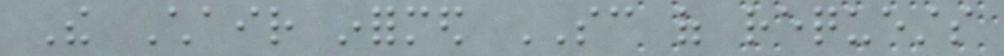The Chair informed SC of requests
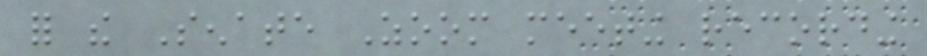for the Senate Zoom meeting recording
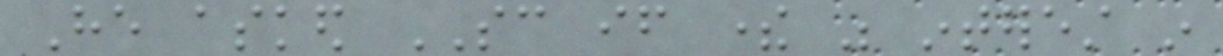He asked SC if there was interest in
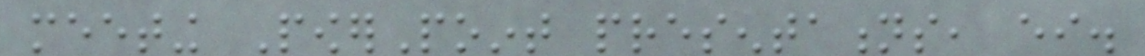meeting PowerPoint presentations, either.
